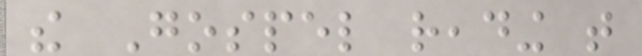the Gospel reading that
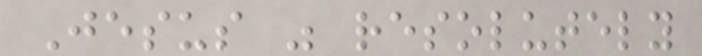Jesus was resolutely
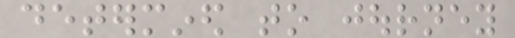determined to journey
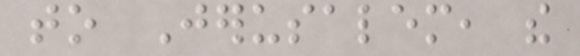to Jerusalem, the
